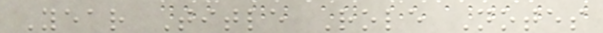Year Title Role Notes
